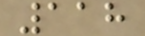118
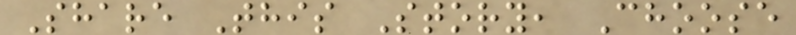Share This Story, Choose
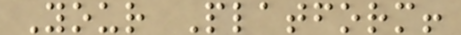Your Platform!
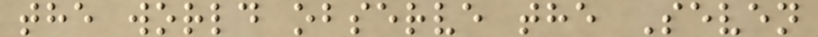the world observe the Seven
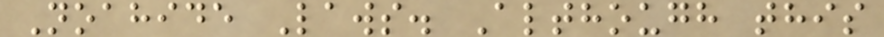Noahide Laws. Although this
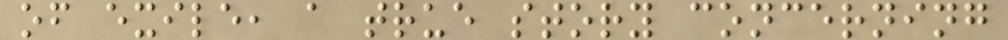of exile, a true story concerning
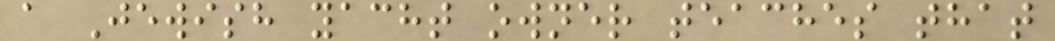a Jewish yacht owner teaches that
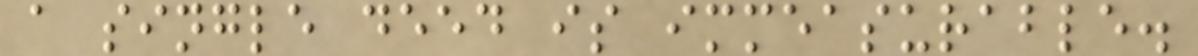a single deed is immeasurable.
